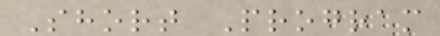Short Program
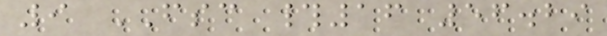9 FSC #16 56.29
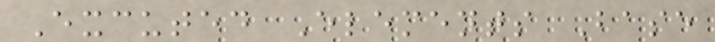Excuted Elements Base
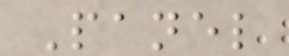Panel
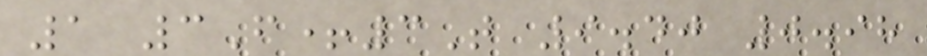1 3F+3T 9.40 0.98
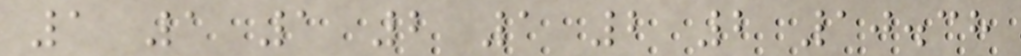1 1 1 2 1 2 2 10.38
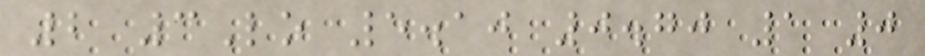2 3Lo 5.10 0.70 1 0
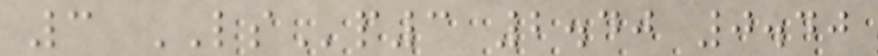3 LSp3 2.40 0.40
